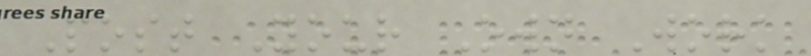Post Your Own Work
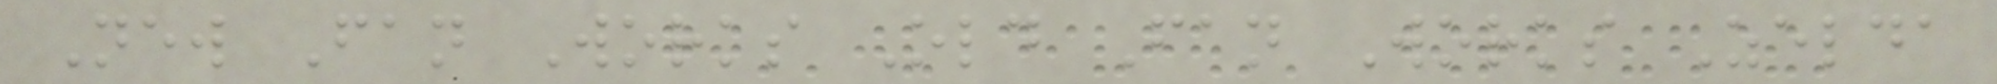New Fan Works Old Fan Works Zelda
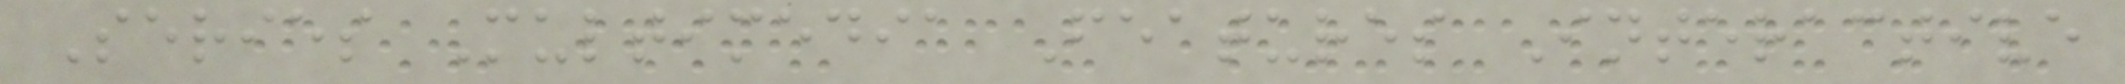Series Multimedia Features Interactive
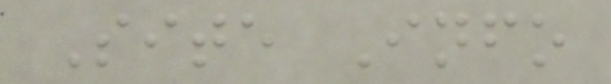Site Info
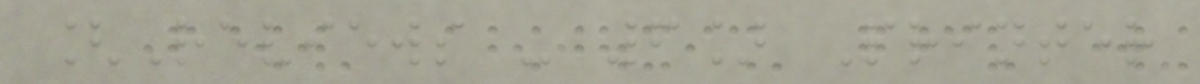[Reviews - 6] Printer
